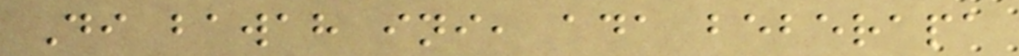Di bawah ini, ada beberapa
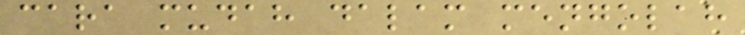cara mudah dalam mengolah
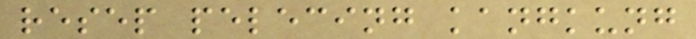resep pelecing kangkung
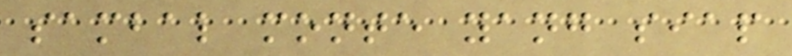sambal monte yang siap
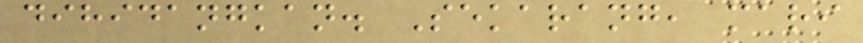dihidangkan. Sekarang, mari
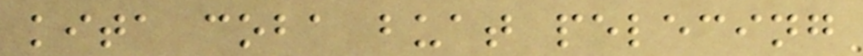kita coba buat pelecing
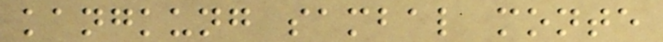kangkung sambal monte
